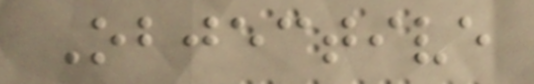Objective
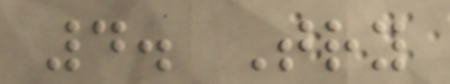4. Try
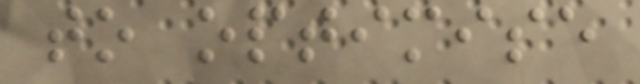to optimise
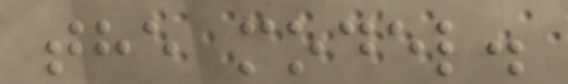the model.
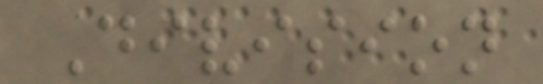Division
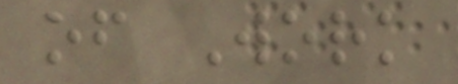of Work
